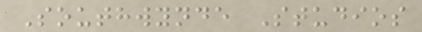Southwynde Studios
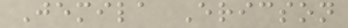Jemila Ericson
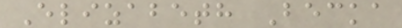Elizabeth Becka
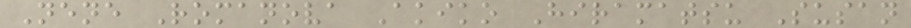Nene Romanova Akiko Hiramatsu Susan
